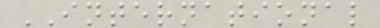INTERNATIONAL
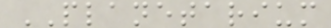PLANETARIUM
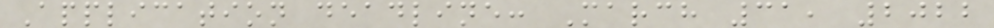Application deadline: March 31, 2022
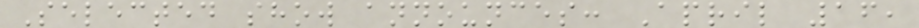Selected show announces: April 16,
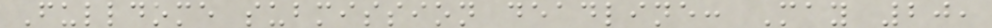Fulldome submission deadline: May 20,
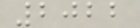2022
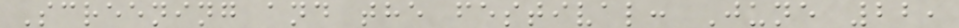Screening and the festival: June 22,
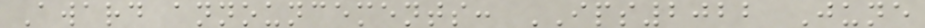Award announcements: IPS2022 June
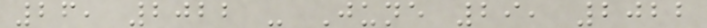26, 2022 - June 29, 2022
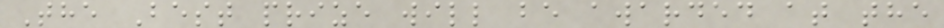The Best prize will be awarded at the
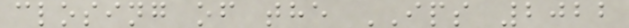closing of the IPS 2022
